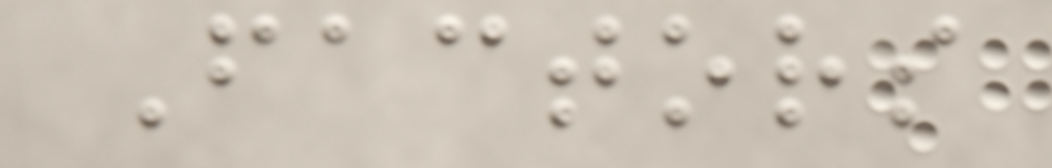Factors
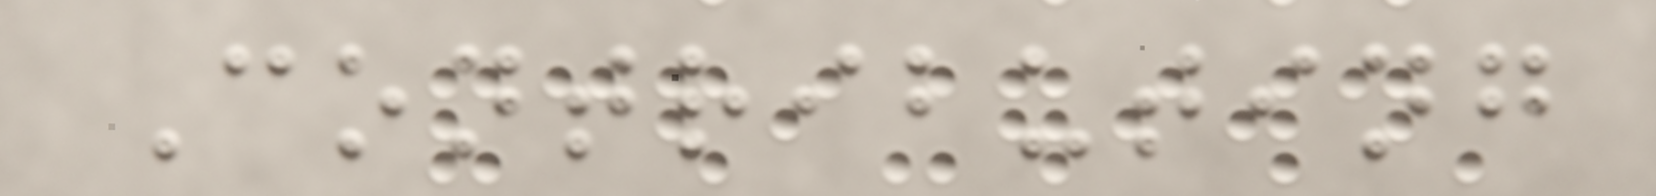Contributing
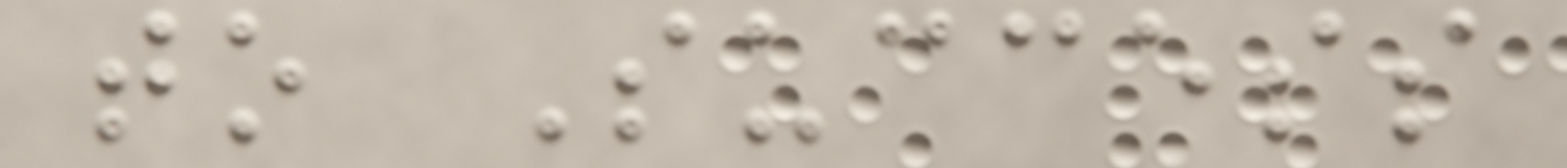to Success
